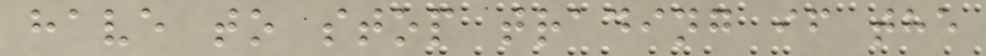have to stop trading if the
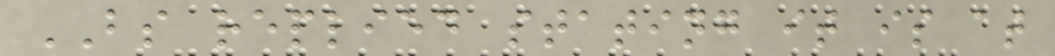BS replied stating it is at
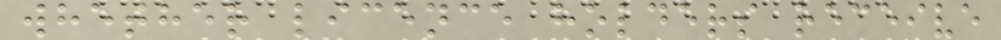whether licence holders receive
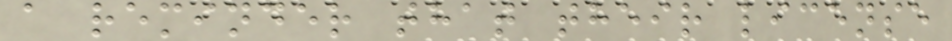a reminder that their license
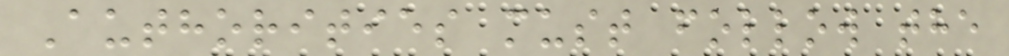Authorities must follow the
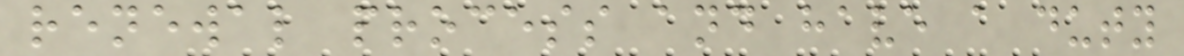renewal process and have a duty
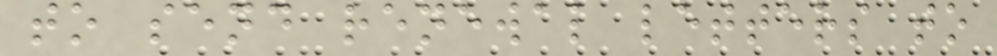to send renewal letters to
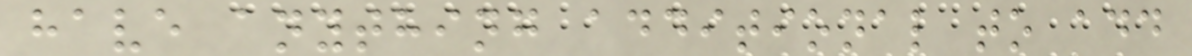have anything additional to add
